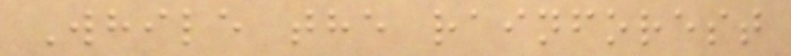While the rainforest
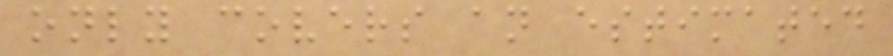only covers an estimated
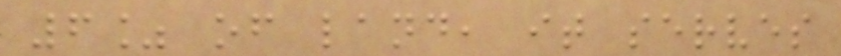6% of land, it serves
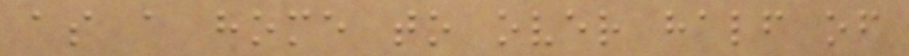as a home to over half of
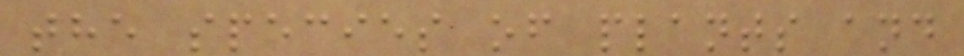the species of plants and
